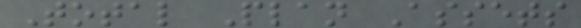Total Plan Assets
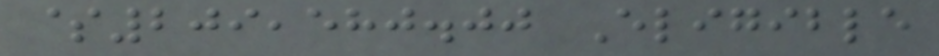$209,580.00 Eligible
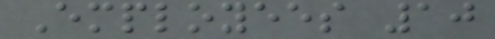Employees 10
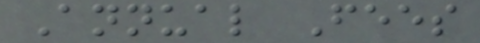Annual Fees
